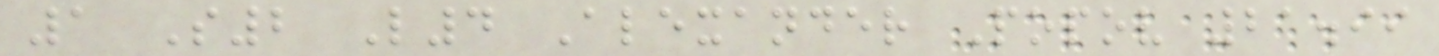1 S2 L4 Alexander Popov 21.99
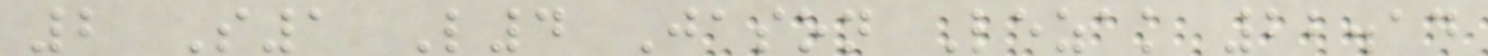2 S1 L4 Jason Lezak 22.14
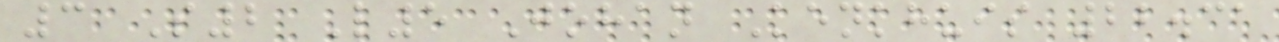3 S2 L5 Johan Kenkhuis 22.31
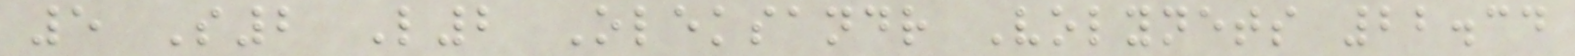5 S2 L2 Oleksandr Volynets 22.34
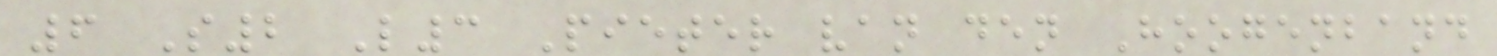6 S2 L3 Pieter van den Hoogenband
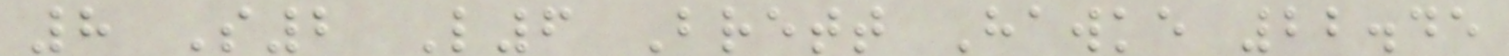8 S2 L6 Brett Hawke 22.45
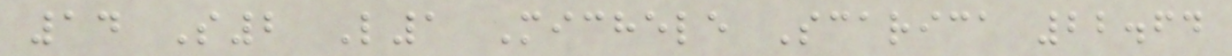14 S2 L1 Michele Scarica 22.64
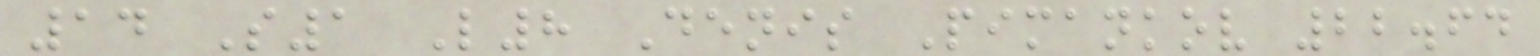14 S1 L8 Denis Pimankov 22.64
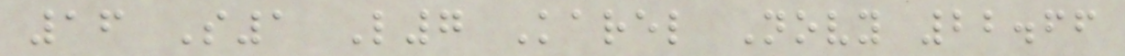16 S1 L7 Karel Novy 22.66
